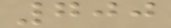700
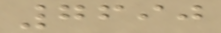7690
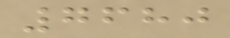7680
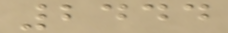2444
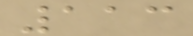113
